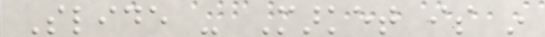Slide - Market is in
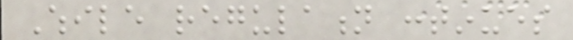While regulation continues
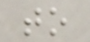to
